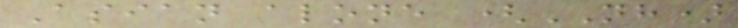Asian alone (NH)
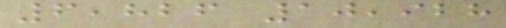6,826 10,928
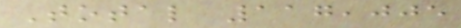Total 117,005
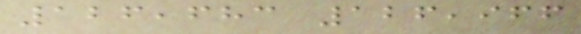126,683 126,966
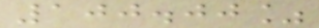100.00%
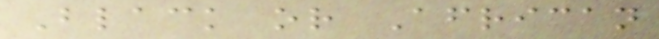Black or African
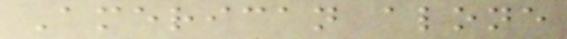American alone
